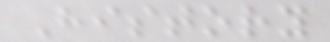History
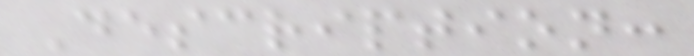Description:
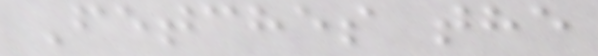Fetches the
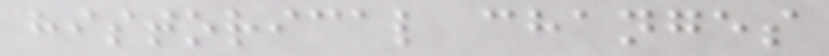historical changes
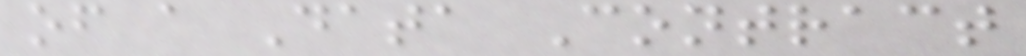of a Data Contract
